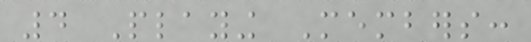4 Playing Members:
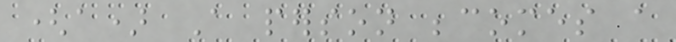(a) A person becomes a
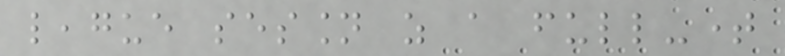league session as a full-time
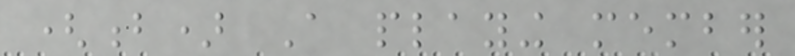(b) A playing member
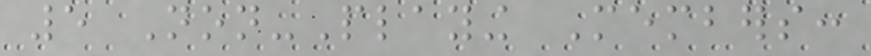5 Non-Playing Members:
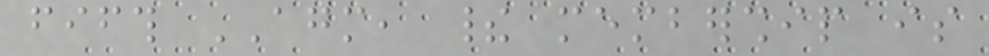fifth AGM, their membership is
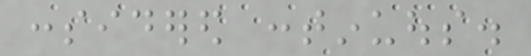considered continuous.
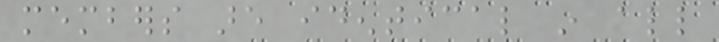members are identical in all
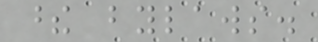these bylaws.
